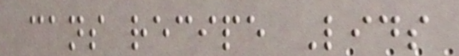cans recipe Lids
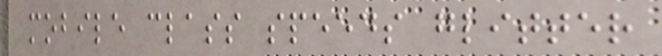mobile class speeds glitter
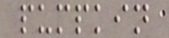pumpkin
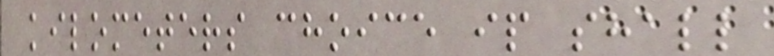kilometers choice ip shall
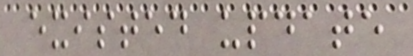existed update
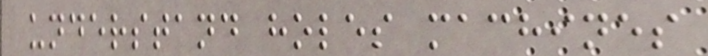understand holes machines
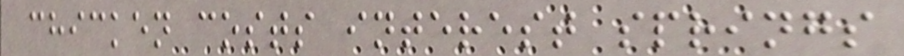chicken costs interest springs
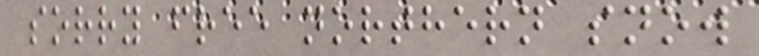sorry free northern snow
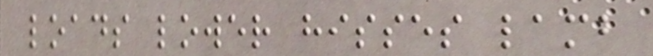loads lower hisses lamb
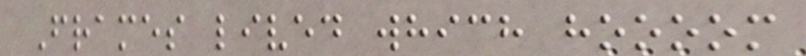Frames lived which hoooom
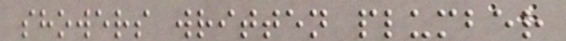showers written plumber
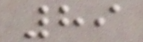89
